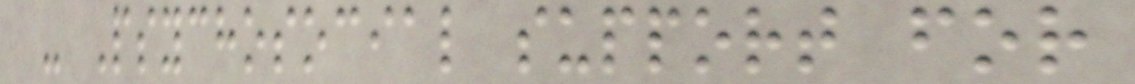- Psychosocial support for
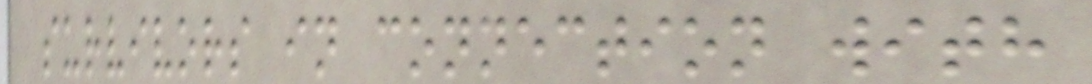survivors in connection with
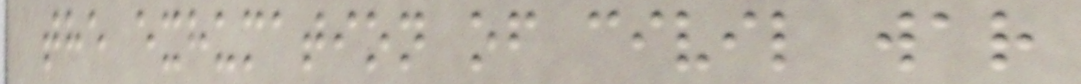the exhumation of civil war
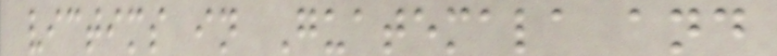victims in Guatemala and
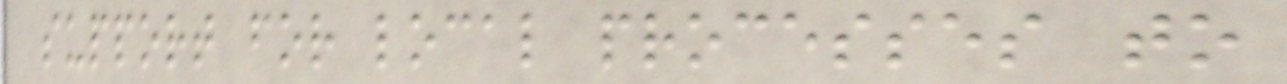support for local processes to
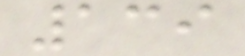139
